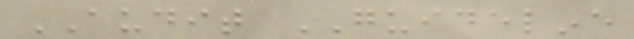AUDIT GUIDELINE
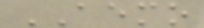AEMO
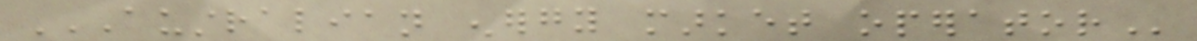AUSTRALIAN ENERGY MARKET OPERATOR
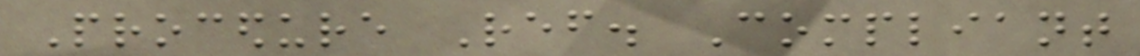Procedure Ref. Compliant
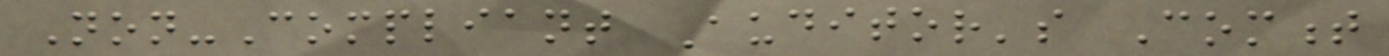Non-Compliant Auditor's Comment
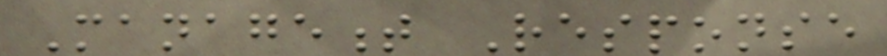Management Response
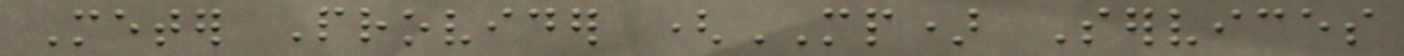Meter Provider (MP) Services
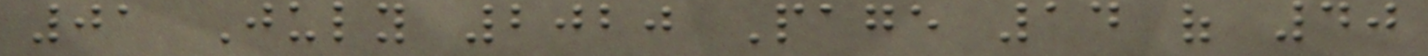01 July 2020 Page 14 of 40
